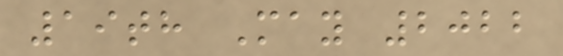19th May 2022
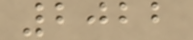2022
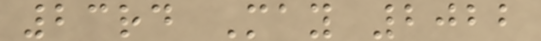23rd May 2022
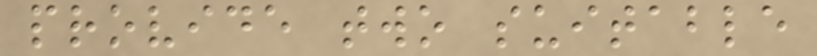provide two suitable
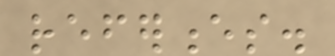references.
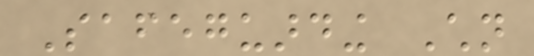Safeguarding Children
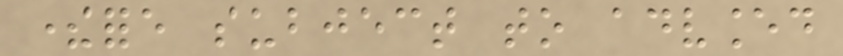therefore subject to advanced
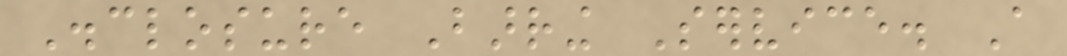Disclosure Barring Service. A
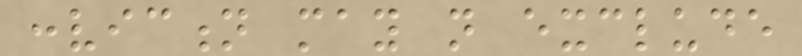conviction may not exclude
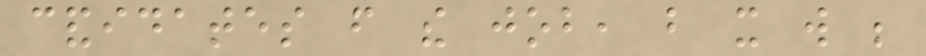candidates from the job, but it will be
